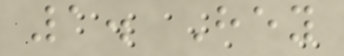1. Hey
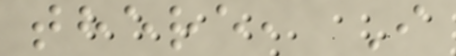there, I
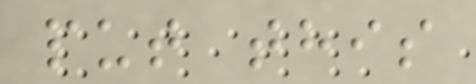put this
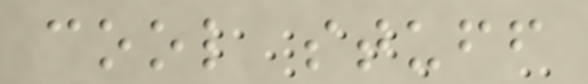cool stuff
